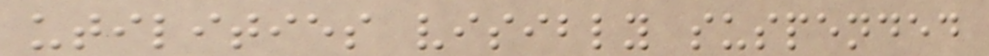utilities visibly suspended
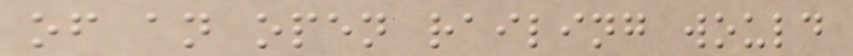of an open railing would
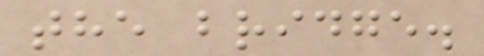the bridge.
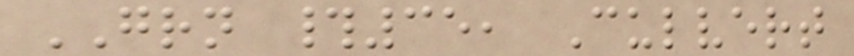GRN #35, Culvert
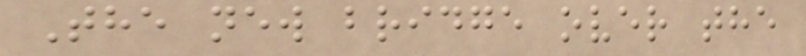The new bridge over the
